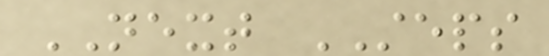NEXT STEPS
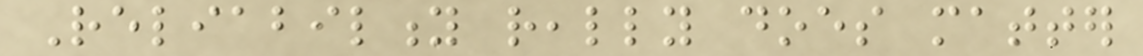Reliability really does matter
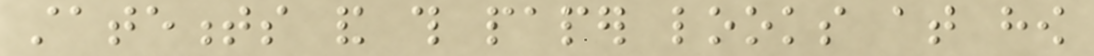statements and this paper looks at how
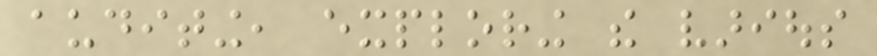auditing, exploring the various
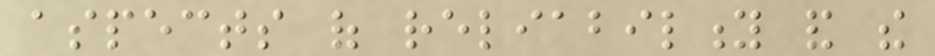aspects of reliability and the
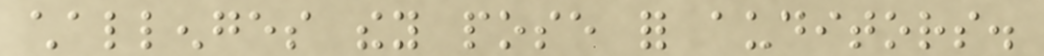challenges they pose for auditors.
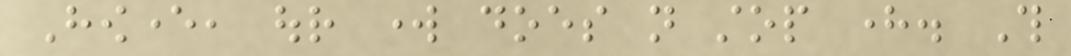However, our work does not stop here. This
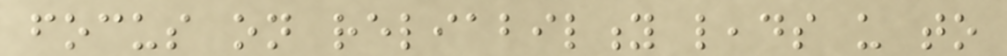focus on reliability leads us to
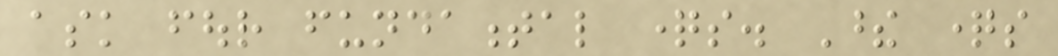ask four fundamental questions. These questions
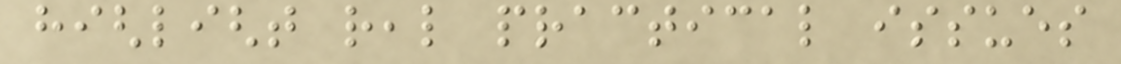highlight real practical issues
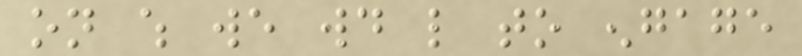on which we would like to engage
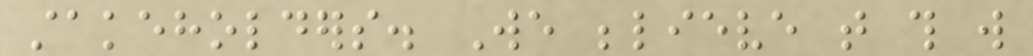stakeholders. We believe that this will
